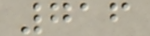716
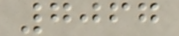7067
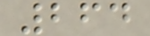264
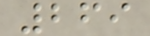269
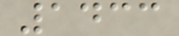1433
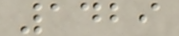1429
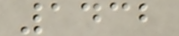1432
